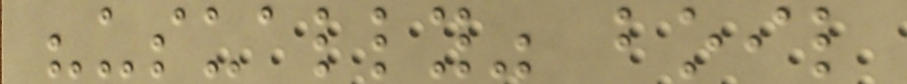"usually" boil
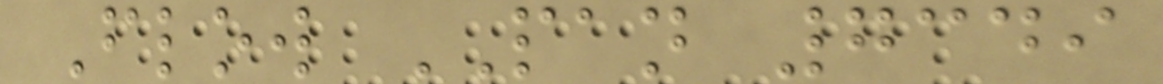Flow PAN 7349
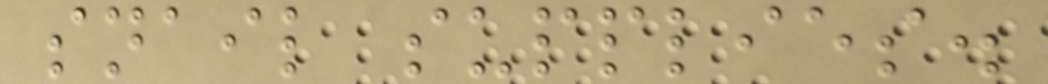snail supplies.
